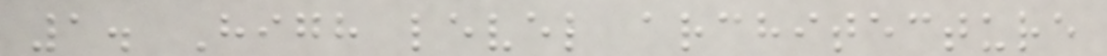1. High level architecture
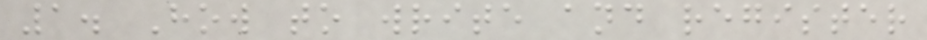1. How to write and register
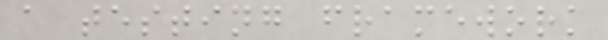a testing framework
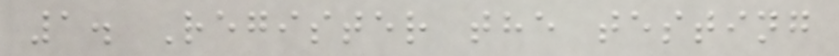1. Register the testing
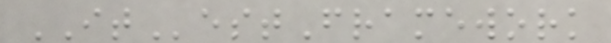ITestFramework
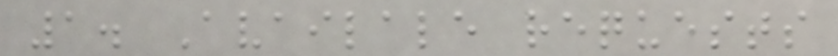1. Availale requests
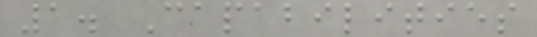1. Capabilities
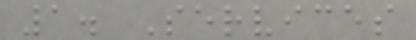1. Services
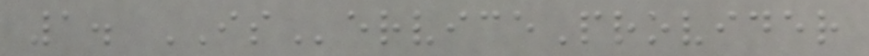1. IServiceProvider
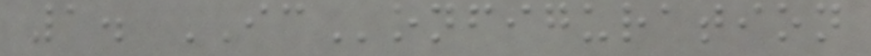1. IConfiguration
